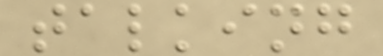talking
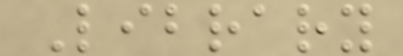Library
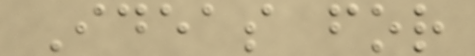Ideas for
